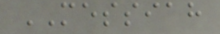MESSIAH
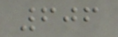606
